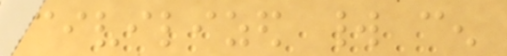civilized world cen
